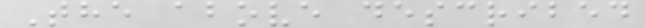The above described
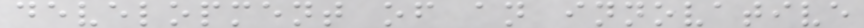development of an innovative
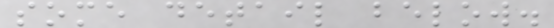some detail below.
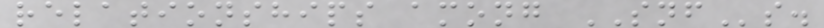relationships among SNFs.
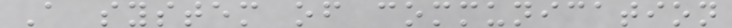A system of communication
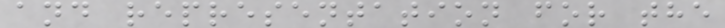and representation for the
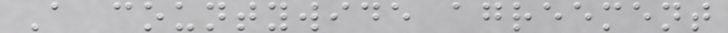A countywide agreement
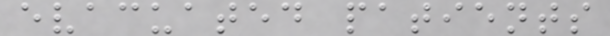evacuated patients
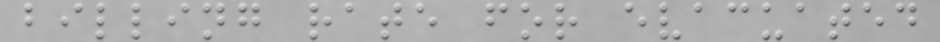billing rate for evacuated
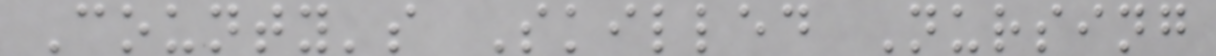County's Skilled Nursing
